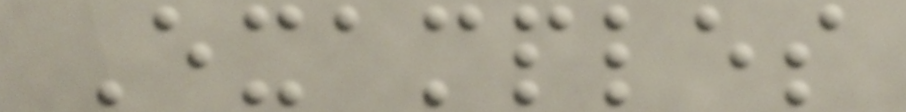Examples
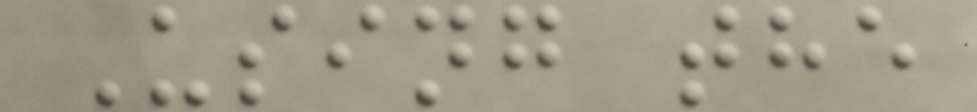Using the
